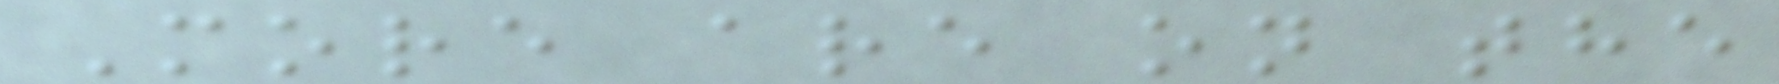More are on the
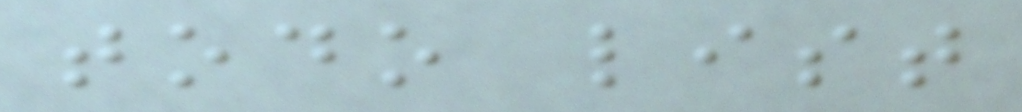todo list
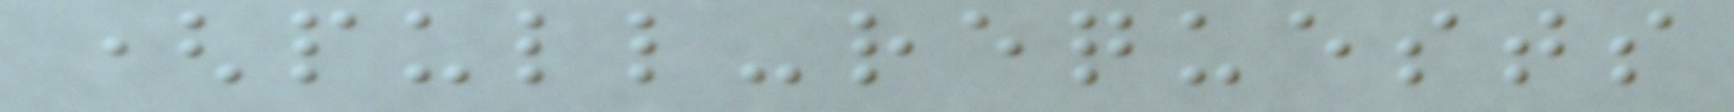(pull-requests
